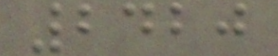2420
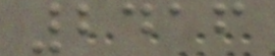2416
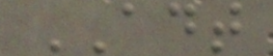ADT
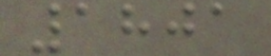1801
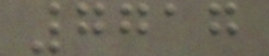7717
